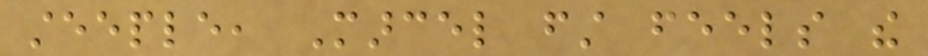steeple, Marcel first feels the
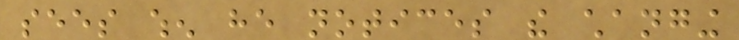sees when he notices the changing
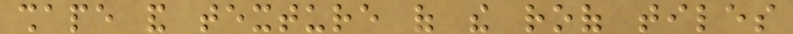shape and texture of the roof tiles
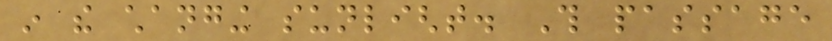in the changing sunlight. This passage
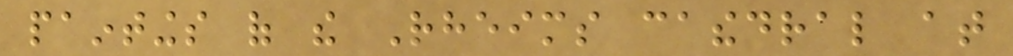paintings of the Rheims cathedral at
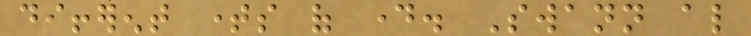different times of day. Swann also
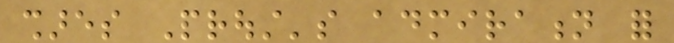shares Proust's admiration for
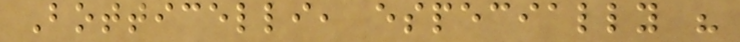Botticelli, especially his
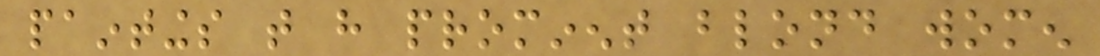paintings that have prominent blond women
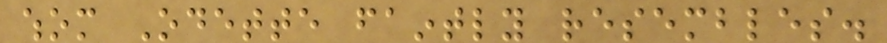whom Odette faintly resembles.
